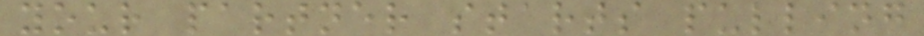your partner starts pulling
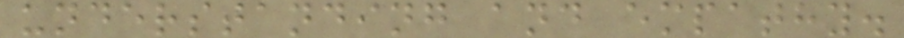understanding and empathy.
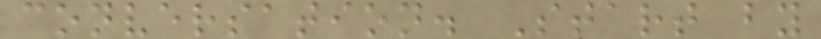conversation. Start by
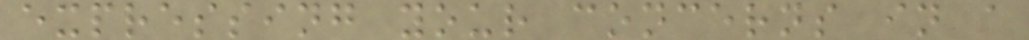expressing your concerns in a
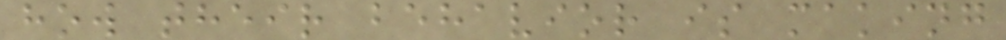how their behavior is making
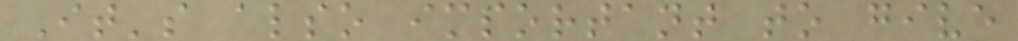It's also important to give
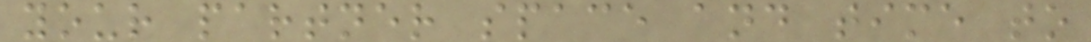your partner space and time to
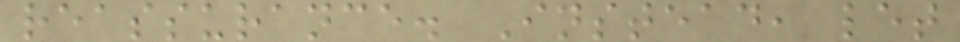reassurance. Instead, let
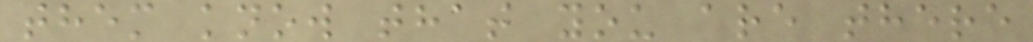them know that you are there
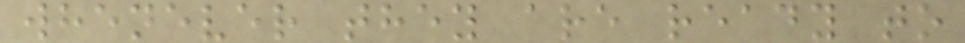whenever they are ready to
